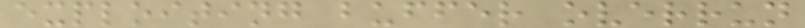exploiting buffer overrun
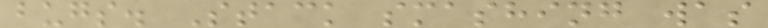bugs. Stack smashing was
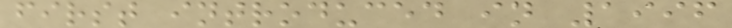first introduced in 1996
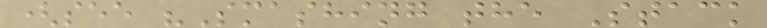(see "Smashing the Stack
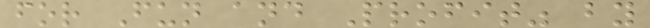for Fun and Profit" by
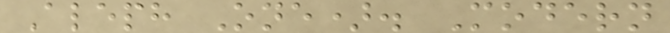Aleph One). Modern
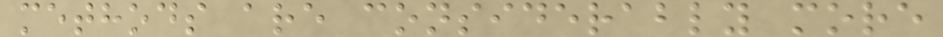methods are considerably more
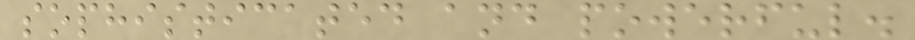sophisticated and powerful.
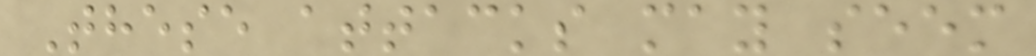These attacks may seem
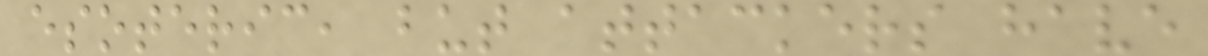esoteric, but attackers have
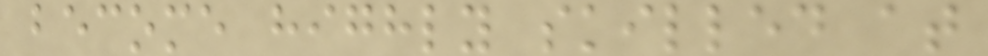become highly skilled at
